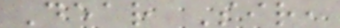Dear Sir,
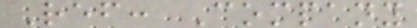Ref: Company
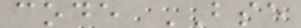code BSE
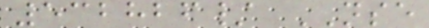532826/ NSE
